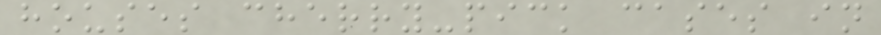houses cherry-pick cases in
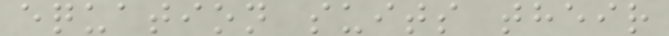equation suits their
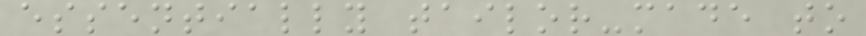essentially tailor-made to
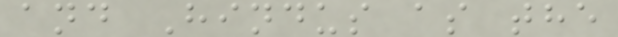and Hindus as the
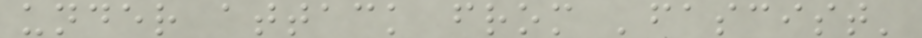under attack from 'fascist'
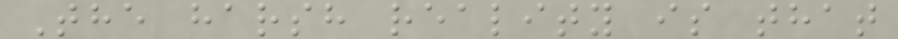The harsh reality is that
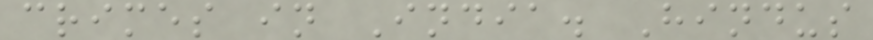crimes in India. Hindus
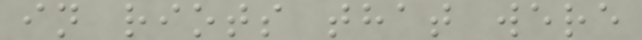in riots that were
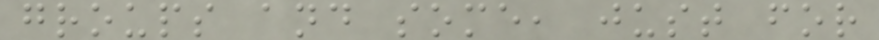groups and some, just for
